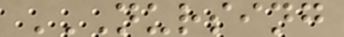NURSING
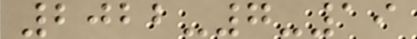2022-7-19
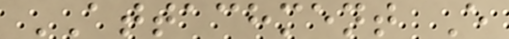ATTACHMENT E
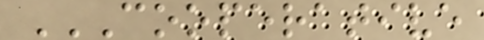COOPERATIVE
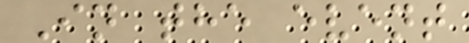In the event
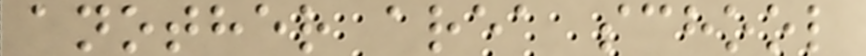another area school
